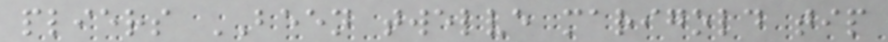pliers BEEN twelve marigold tip
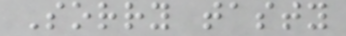Sorry tasty
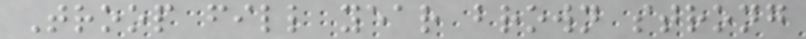Troop fill year brown strong
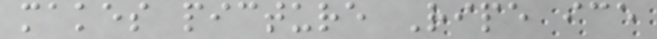makes picture Ripe ice
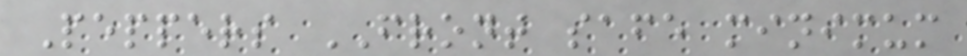Peppers FRONT safe minimum
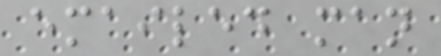emailed man
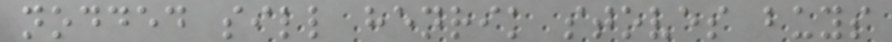nodded sill henrik stoves buys
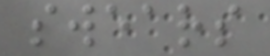swears
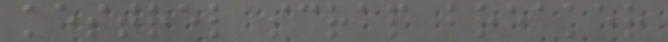kestrel scrap breaker
